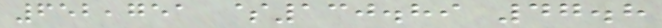652,751 $130.89 47.8
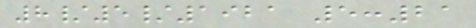8/5/1921 5:21
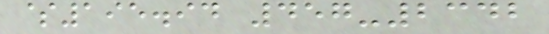$195.94 457-2342
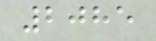2085
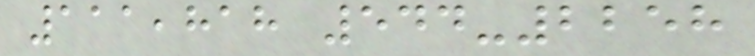111,818 544-2258
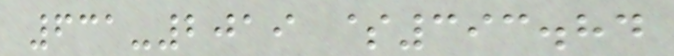631-2019 $393.84
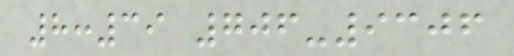8:39 706-9306
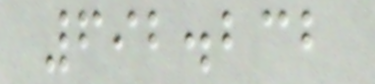692.232
